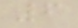6
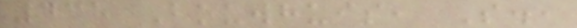435 Bouwhuis, S.,
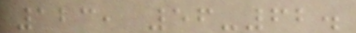123, 56-62.
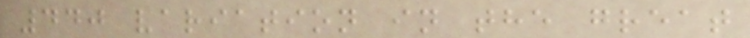440 variation in the great
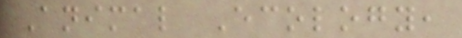Animal Ecology,
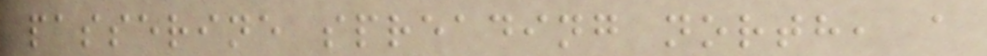passerine spreading north, a
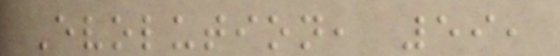Evolution, 59,
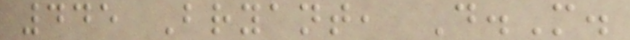445 Bryant, D.M.
